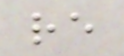re
